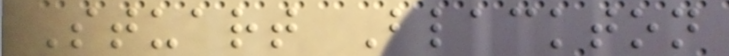Stuart Blackton
